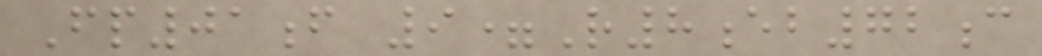Fp01f 9=R8eb72c
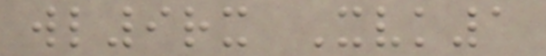wl9rx Xvk1
